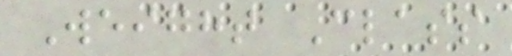Weight Class
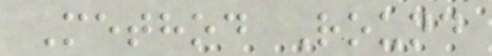Method Round
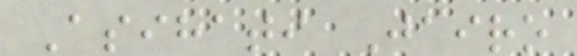Asihati Jairo
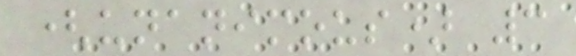(unanimous) 3
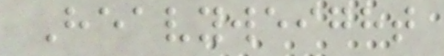Heavyweight
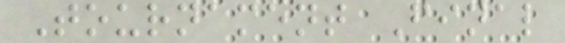Tournament Final
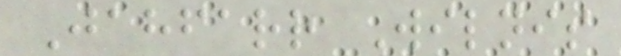Jahfarr Wilnis
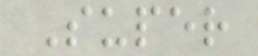Super
